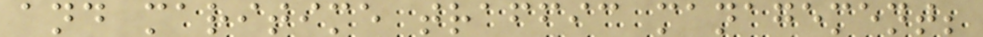and maritime traffic management;
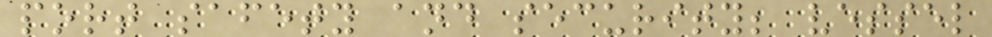port safety and security; vessel
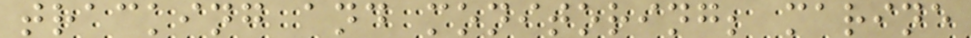tracking and monitoring; marine
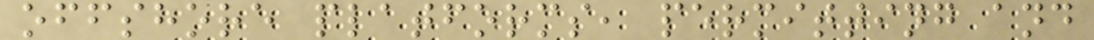offshore platforms, permitting and
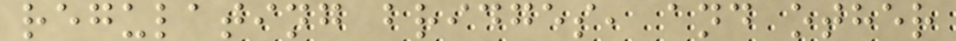regulating bridges, and other
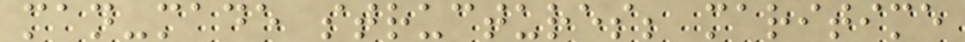man-made structures; maritime
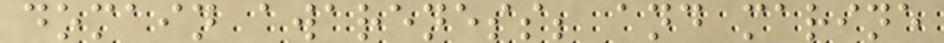domain awareness; and marine
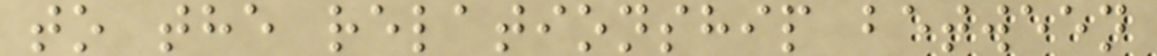to the relationship between
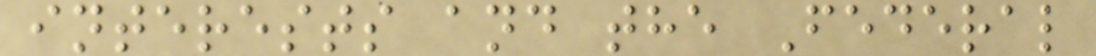interests and the Federal
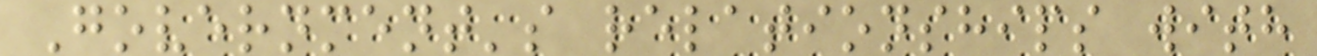Government's relationships with
